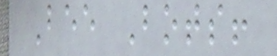Bee Bots!
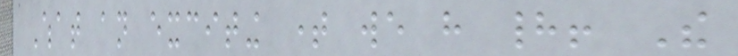What an exciting time we have had! The
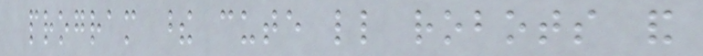program these cute little robots and
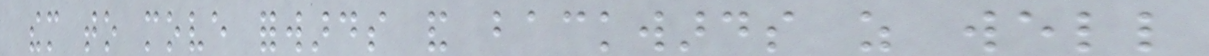them to move forwards and backwards as well
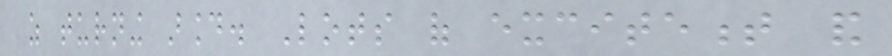as turning around. Lots of excitement and
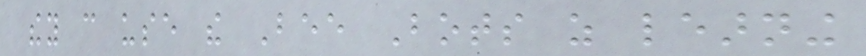they can use the Bee Bots as learning
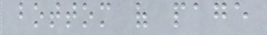bottom of page
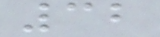32
